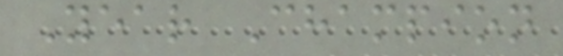Year Champion
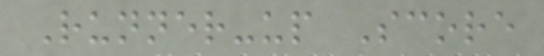Runner-up Score
